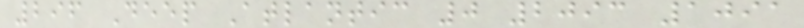296 Deep Atlantic 0 2093 1091
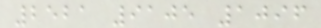2521 9105 1096
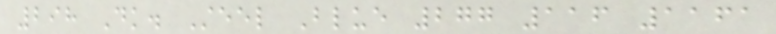298 Dk. Steel Blue 277 116 1161
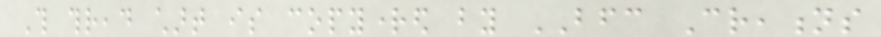This thread chart is copyrighted by BFC Creations
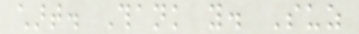chart. Thank you. Suz
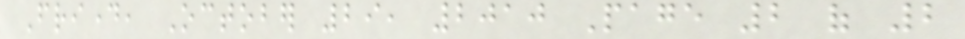Friday, October 29, 2010 Page 2 of 2
